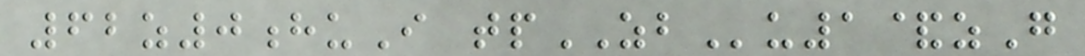62z0huI tpZBu1&zG
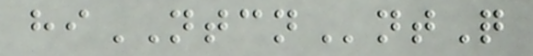hiNTCNntQ
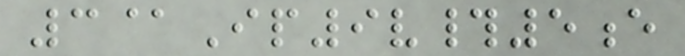3@Ip9v#5e
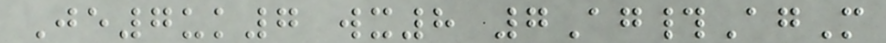Je7uk7 wx8 7Ag#AgM
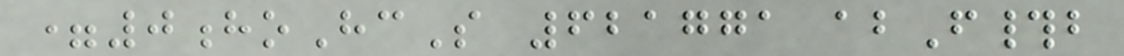=0hoHcS 621771 abF#b
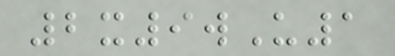2x9wU1
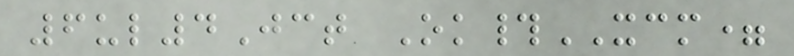6ul4Jct Ok#XCM=
